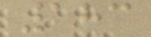183
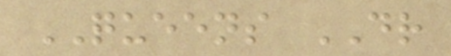QUEENS DR
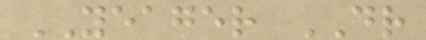YEAGER DR
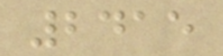2415
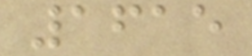1615
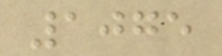1075
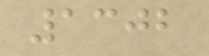1302
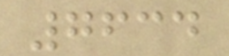7634
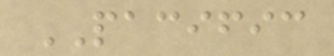PACIFIC
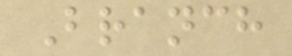Branch
